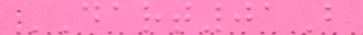DART01B
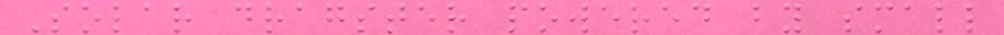Solar dragster powered by small
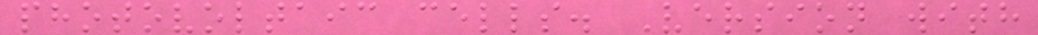photovoltaic cells. Version with
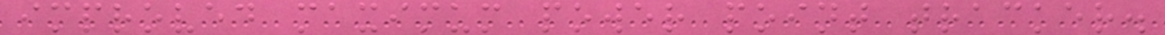improved maximum power point tracker.
